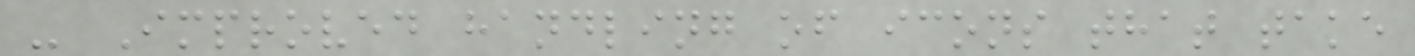- Improved handling of icons that take
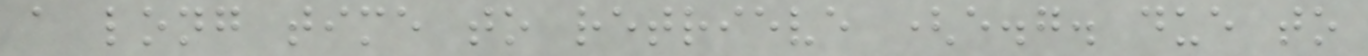a long time to retrieve (e.g. due to
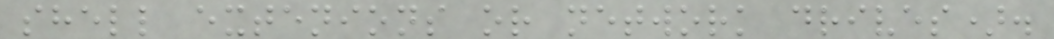shell extenions or network drives).
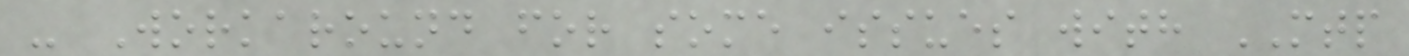- Workaround for some issues with MTP
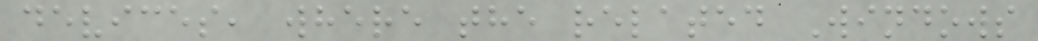devices, where the related Windows
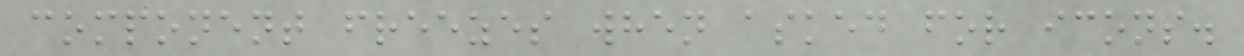component freezes when asked for icons.
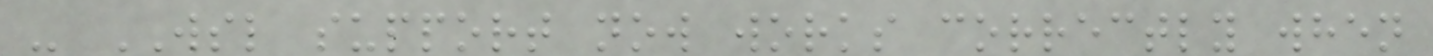- WSL support now works correctly when
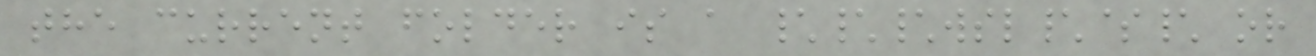the current folder is a \\\wsl\$\ or
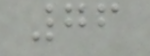76
